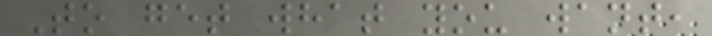To get what you want,
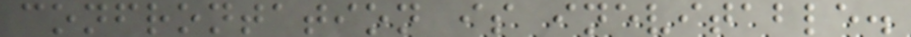confrontation is inevitable.
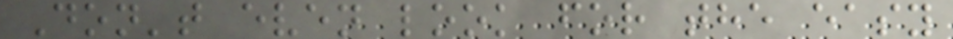Don't even look for the easy
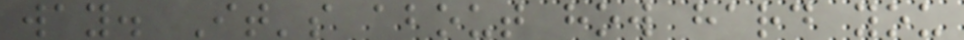way. It's about how hard you
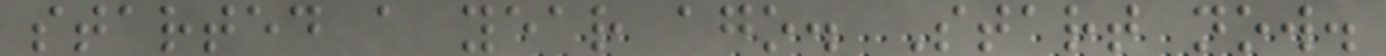started a year ago. Start now.
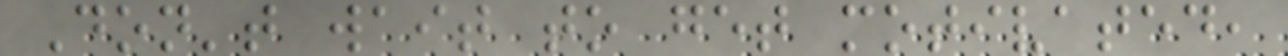Don't wait to get motivated,
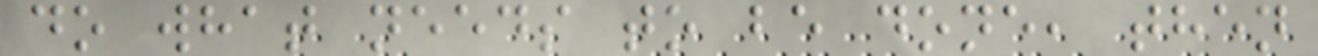do what needs to be done, then
